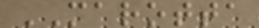MAROTTA
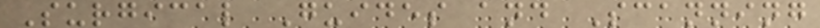Surgical Guides and Scanning
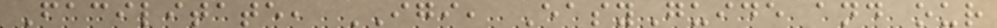Facilitate, IGI, EasyGuide and our
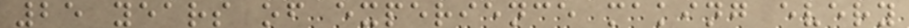25 years of experience making every
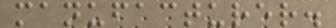manufacturer.
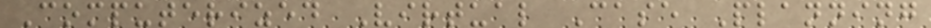Computerized Virtual Case Planning
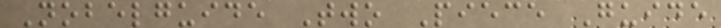Nobelguide Two Piece Guide
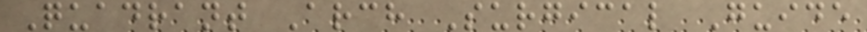Quadrant Arch Surgical Guide
